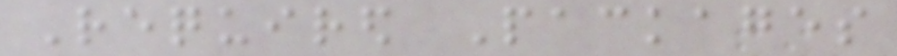Required Packages
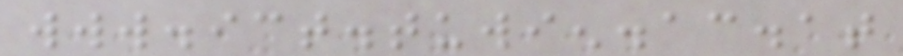www.ict.tuwien.ac.at
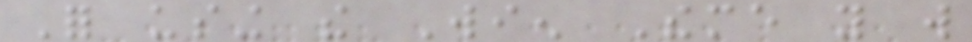For using the Wien Theme you will
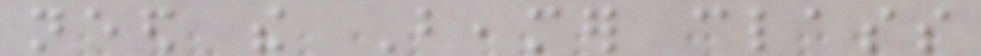need the Beamer class
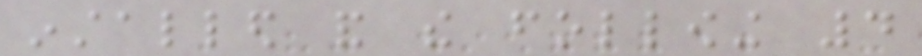installed and the following 4
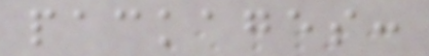packages:
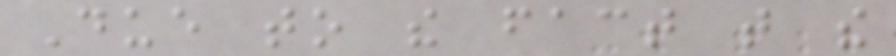Due to the fact that the
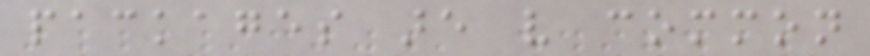packages are very common
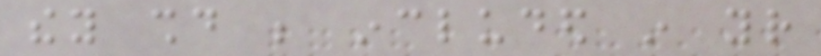they should be included in your
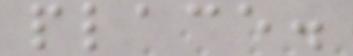place.
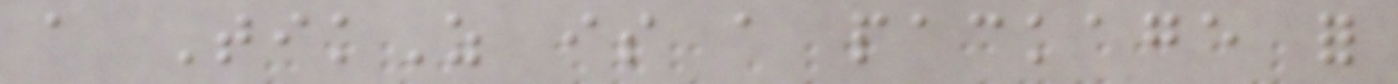a TikZ is a package for
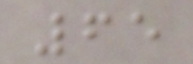65
